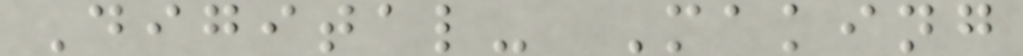Digital- Making
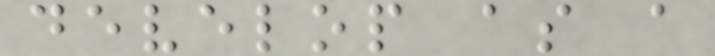develop as a
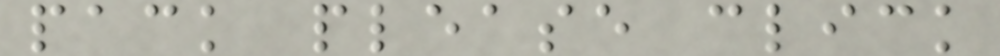pack please click
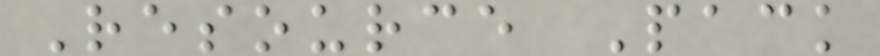Resource Pack
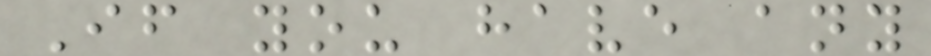If you have any
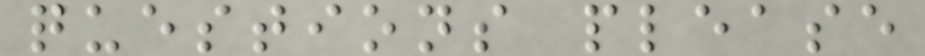questions please
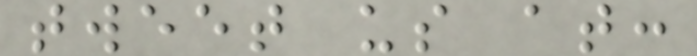tweet us at:
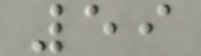59
